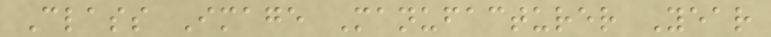Class Image Manufacturer Year
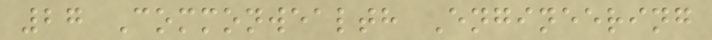27 Commonwealth Engineering
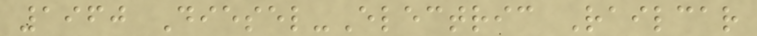1960 Diesel-Electric Railcar
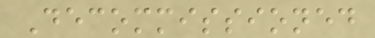Decommissioned
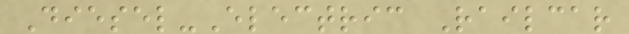Diesel-Electric Railcar
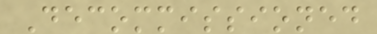Decommissioned
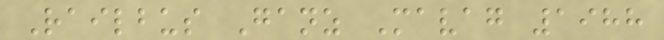Railbus Ganz Mavag 1988
